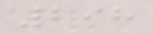298
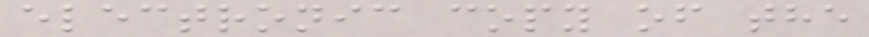electronic copy of the
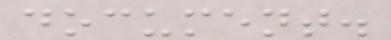document.
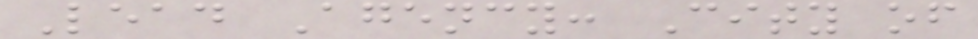Lead Agency: City of
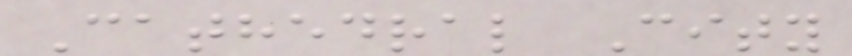Cathedral City
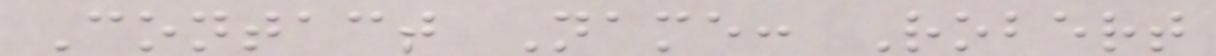Contact Name: Robert
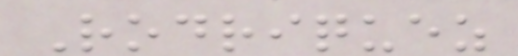Rodriquez
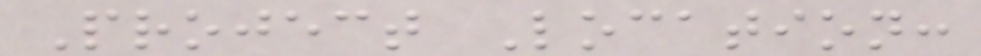Project Location:
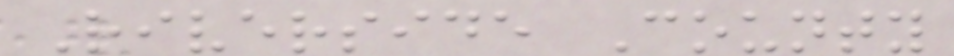Riverside County
